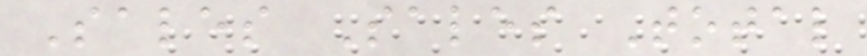Sales Sales Total
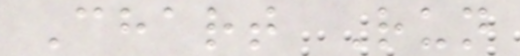Chart Run
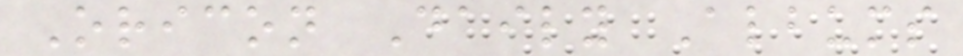Oricon Daily Albums
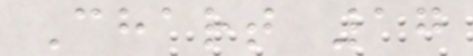Chart 17
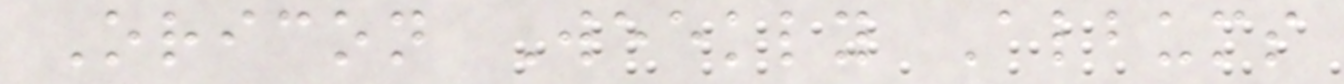Oricon Weekly Albums
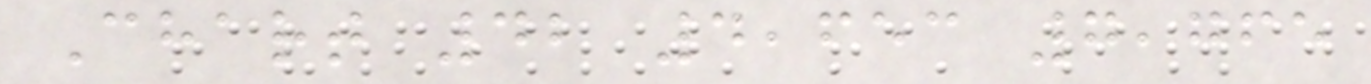Chart 42 4,653 7,765
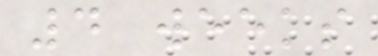4 weeks
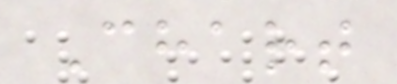Chart
